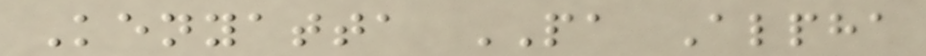Kenyatta PA Alpha
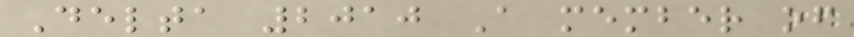Delta 2010 A member of
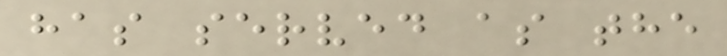has served as the
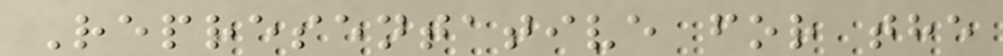Representative for the
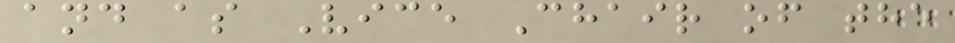and as Vice Chair of the
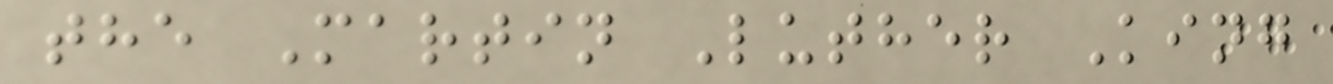the Martin Luther King
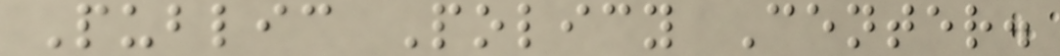Public Policy Center.
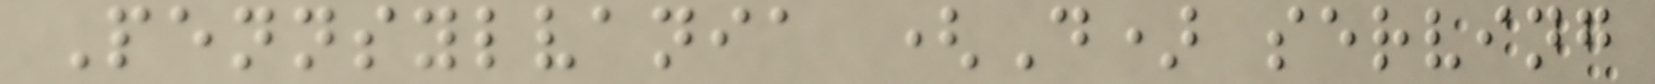Pennsylvania (D) serving
